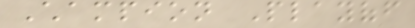Champion Playoff
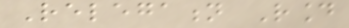Relegation Round
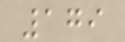179
